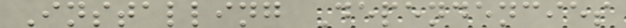Installing Dependencies
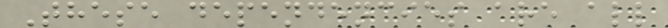These dependencies are all
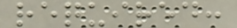required:
